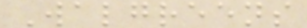Walgreens
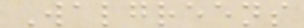Walgreens
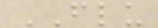FLU
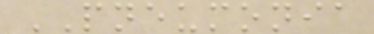PNEUMONIA
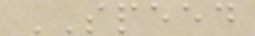SPEED
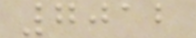7012
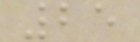25
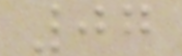07
